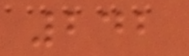242
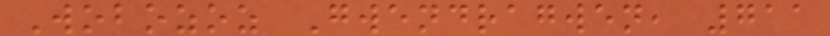Wobozoz Gwendragwen, 711
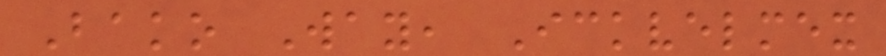Bako Way, Ickvelmex
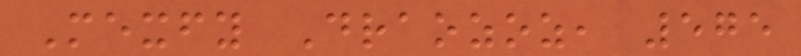Mexfy Draozoz, 575
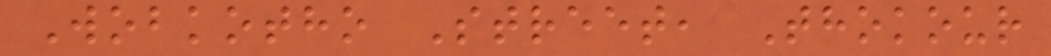Wobkotho Street, Thokour
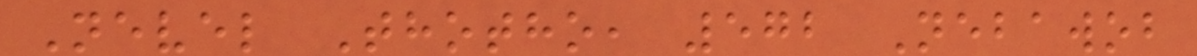Nevel Thotho, 572 Nebawob
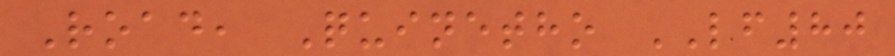Road, Quinetho LF80
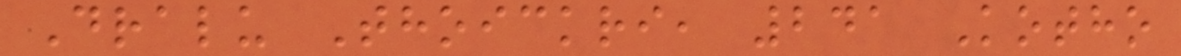Dralu Thoickri, 241 Kotho
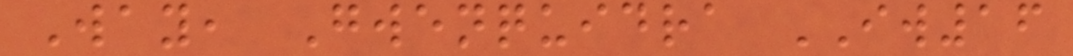Way, Gwenquidra IW16
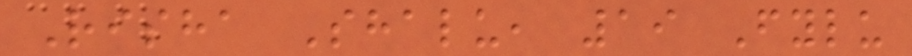Risha Shalu, 19 Fylu
